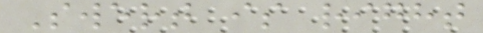Swert is right
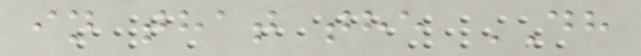in that the DH
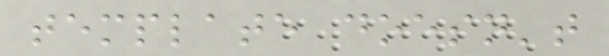template doesn't
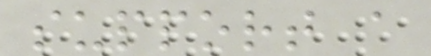support a
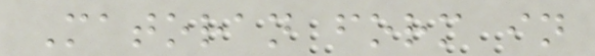Matoran form in
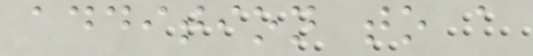addition to a
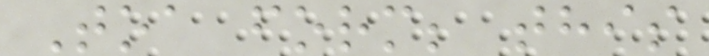Toa form; this
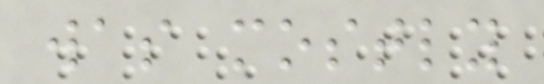was mostly
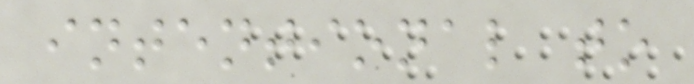intentional to
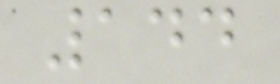144
